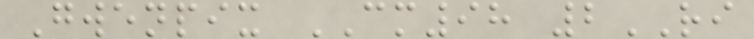Gwenpix CM98 2RI
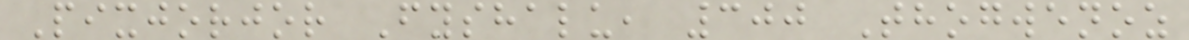Pixjorjor Fyshalu, 300 Thogwenoz
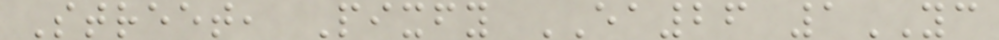Street, Pixfy EA26 1YC
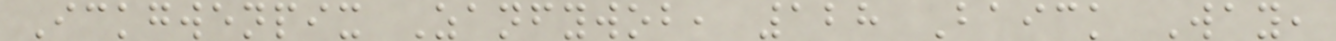Ickgwenpix Zanfywob, 128 Baick Way,
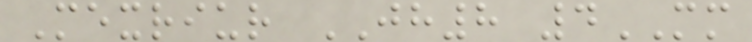Mexriur JH8 4MM
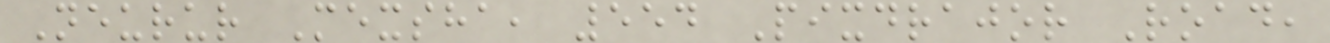Neurur Mexsha, 554 Pixdrajor Road,
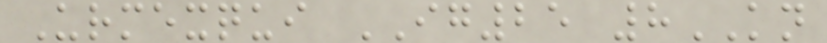Urmexqui IG25 8KN
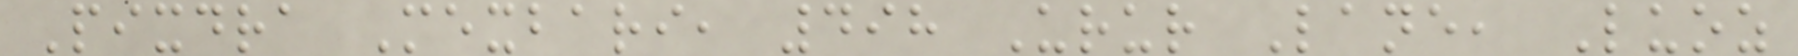Pixdra Mexbari, 498 Urur Lane, Luoz
